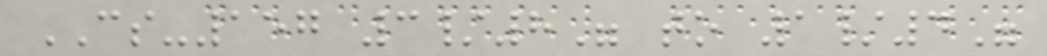CS-157 3/8" to 1/4"
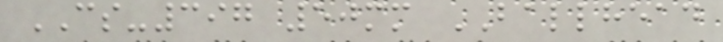CS-397 50mm BALLHEAD
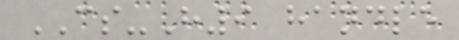CS-H9 handle
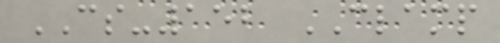CS-152 CLAMP
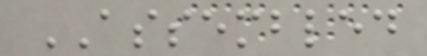ASSEMBLED
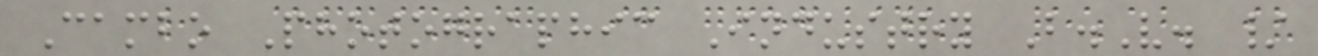Cambo Photographic Industry B.V. /
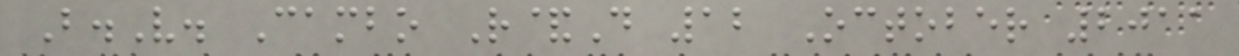B.V. Cambo R&D 12 October 2011
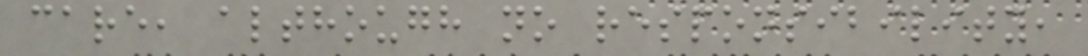care, although no responsibility,
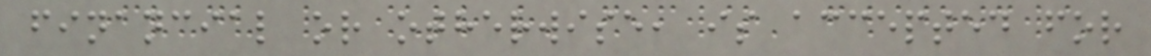financial or otherwise, is accepted for
